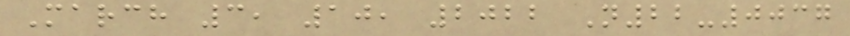March 3, 10, 2022 N22-0037
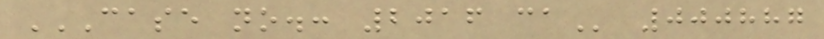CASE NO.: 2016 CA 000887
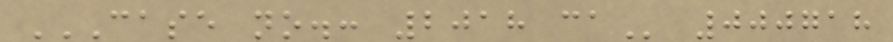CASE NO.: 2018 CA 000718
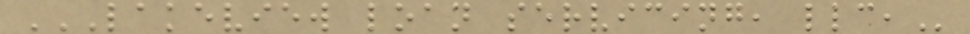LAKEVIEW LOAN SERVICING, LLC,
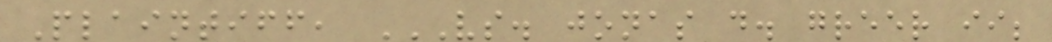Plaintiff, VS. JONAS D. GREER II;
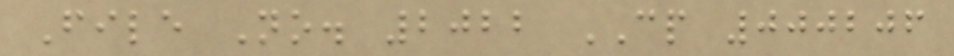File No. 2022 CP 000206
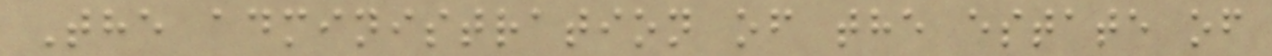The administration of the estate of
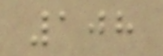108
